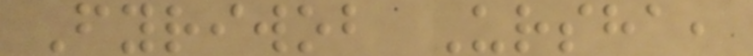Fyriwob Ursha,
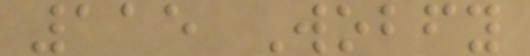115 Wobfy
